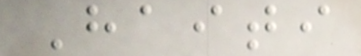Haiti
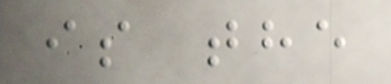is the
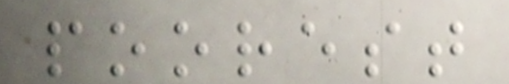poorest
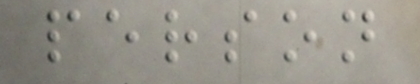person
